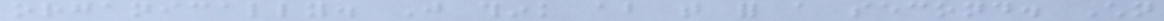organically. Just think about that for a second. Children
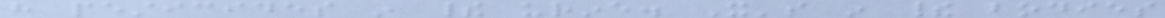have pesticides in their urine. It's in their bodies
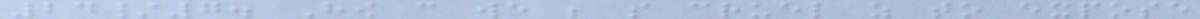24/7. How can we be so cruel as to expose
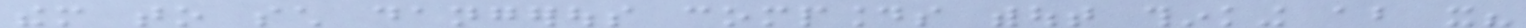them to such dangerous compounds without thinking about it?
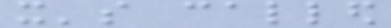it's called
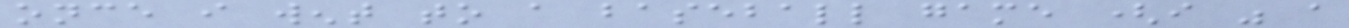once i went to a baseball game (i was a
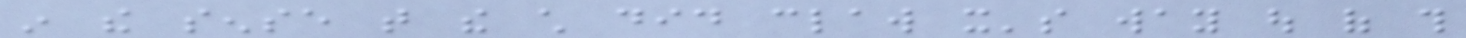in the sense that the child did claw it's way out of this
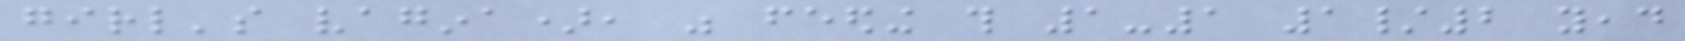girl's vagina), was feeding this 1-1 1/2 yead
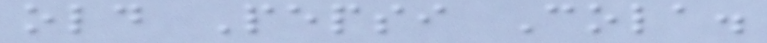old Pepsi Cola.
